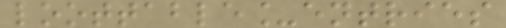loottable_entries
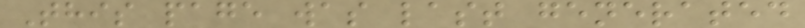This page was last generated
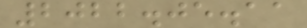2022.05.11
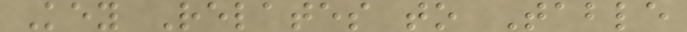Key Relates to Table
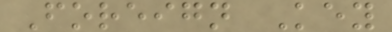Foreign Key
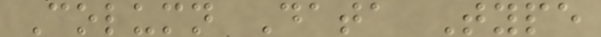Column Data Type
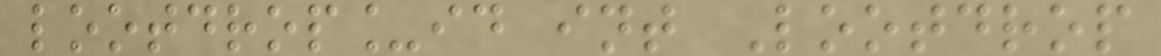lootdrop_id int Lootdrop
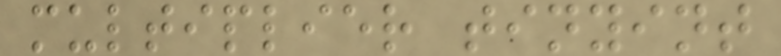multiplier tinyint
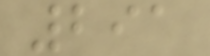291
